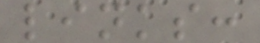links:
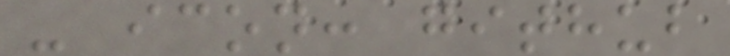- icon: github
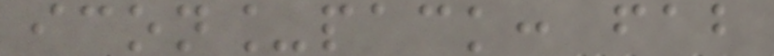icon_pack: fab
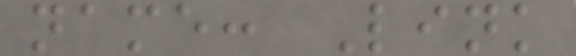name: Link
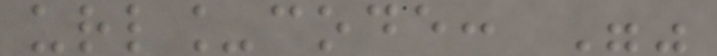url_code: ""
